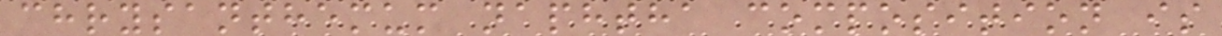chrysanthemum naphtha composition is
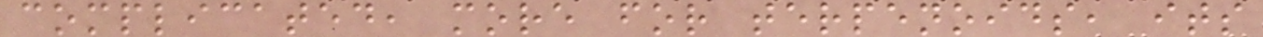complicated, more for terpenoids, its
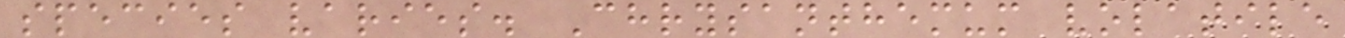species varies. Chrysanthemum volatile
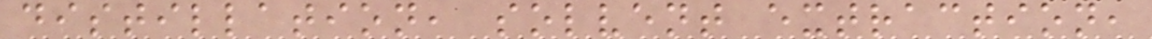distillation, solvent extraction,
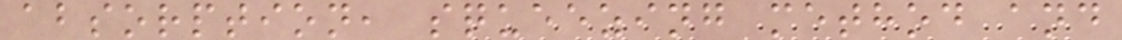absorption, squeezing method and
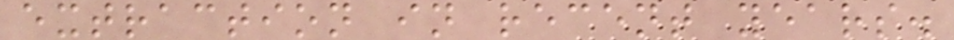extraction in recent years.
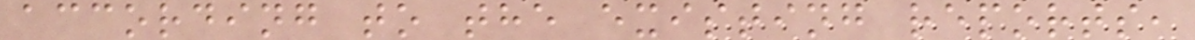according to the existing reports,
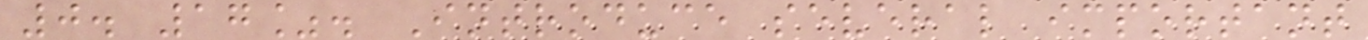0. 17%. Introduce several important
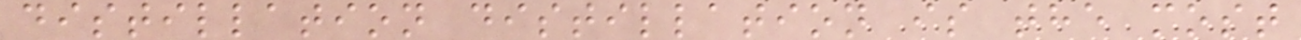distillation distillation is the most
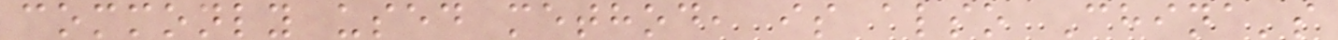commonly used method, is also China's
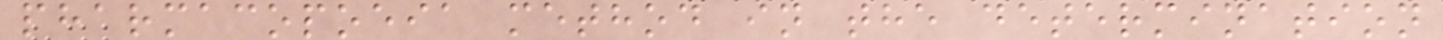pharmacopoeia method in the determination
